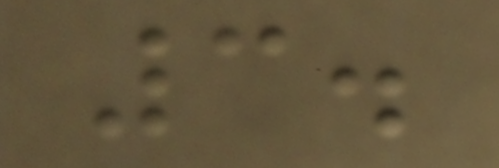3.
